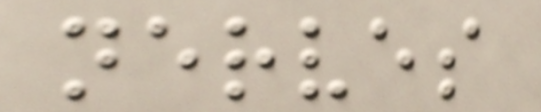nerves
